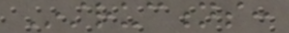Instructions:
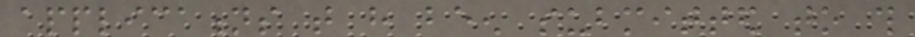applications that have been submitted to this
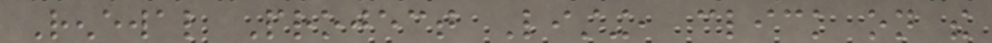Renewal Project Listing, click on the
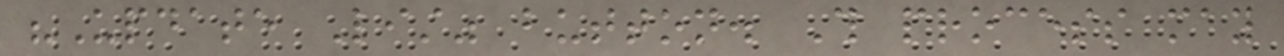"Update List" button. This process may
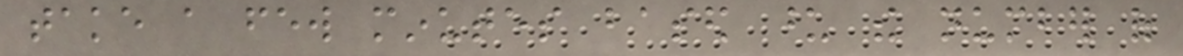take a few minutes based upon the number of
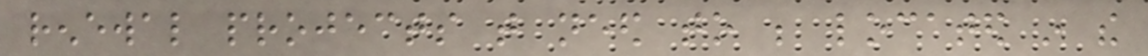renewal projects that need to be located in the
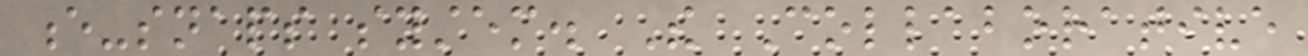e-snaps system. The Collaborative
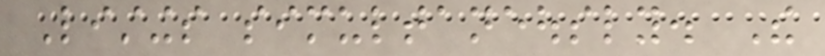Listings simultaneously. The
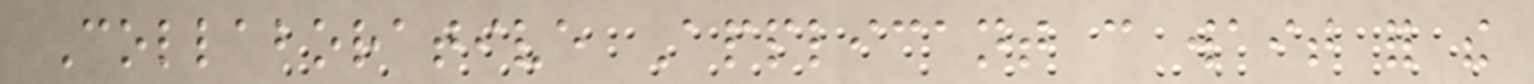Collaborative Applicant can wait for the
